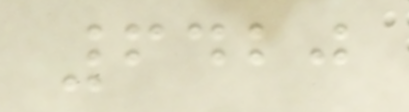6420
